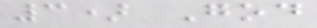3) God
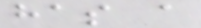has a
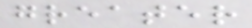greater
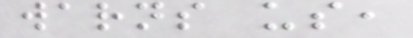warns us,
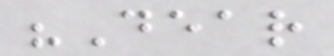"Dear
